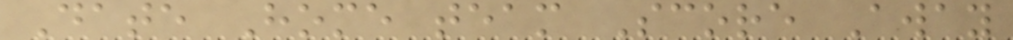Date Home team Score Away
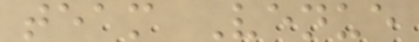team Venue
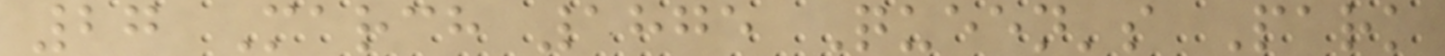27 March 1875 Queen's Park
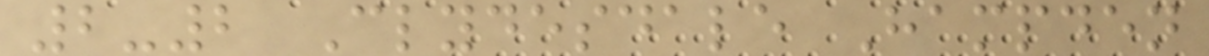2-2 Clydesdale Hampden
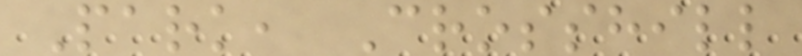Park, Crosshill
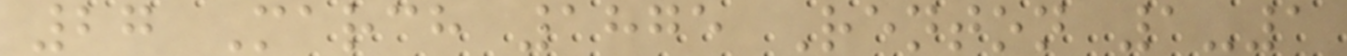27 March 1875 Renton 1-1
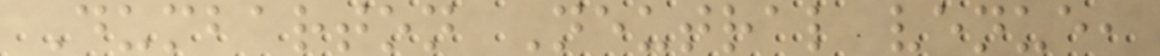Dumbarton Neutral venue,
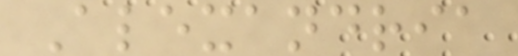Alexandria
